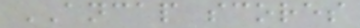ANCAP scores
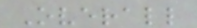Overall
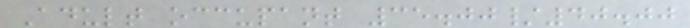Adult occupant 35.00/40.00
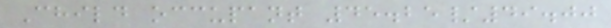Child occupant 45.25/49.00
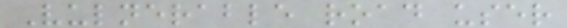Vulnerable road user
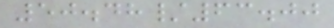50.48/63.00
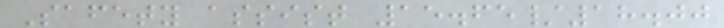Safety assist 15.65/18.00
